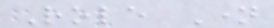Role Name
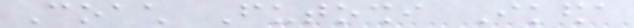Coach Futoshi Ikeda
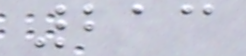213
